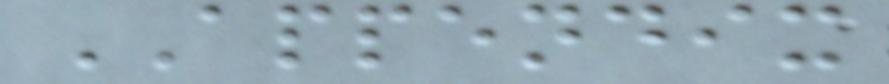APPENDIX
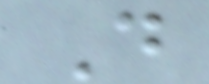D
